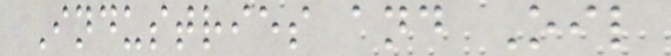Industries and Oil
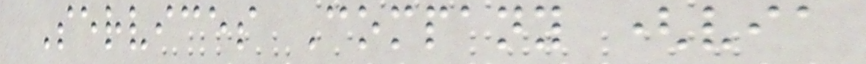Services Company (via
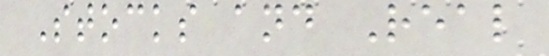Stocks and Real
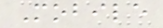Mobile
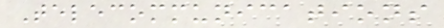Telecommunications
